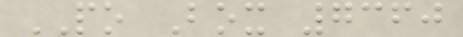PO Box 7360
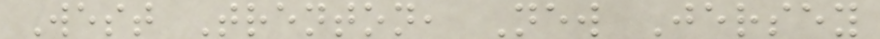West Trenton, New Jersey
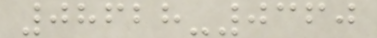08628-0360
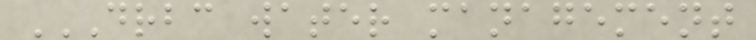DRBC WATER MANAGEMENT
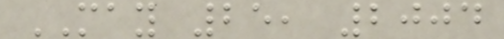MAY 25, 2004
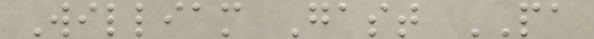William Gast PA
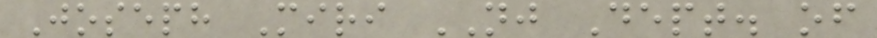Joseph Miri NJ Dept. of
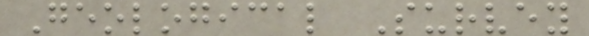Geological Survey
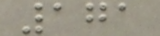171
